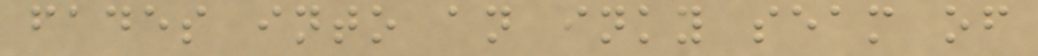fades into an inky seam of
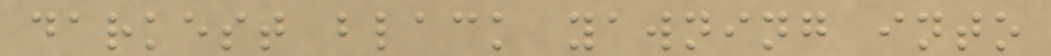darkest black yawning into
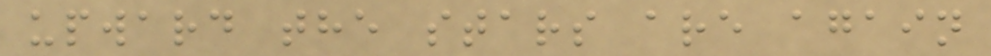upward the stars are again
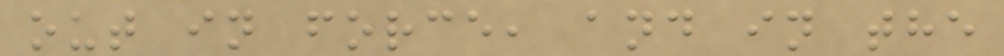out in force, and in the
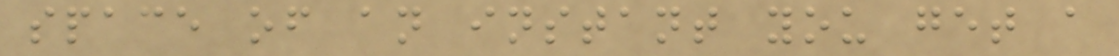space of an instant you get a
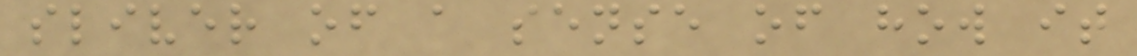sliver of a sense of how it
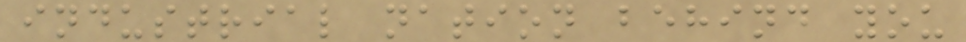industrial nation behind you
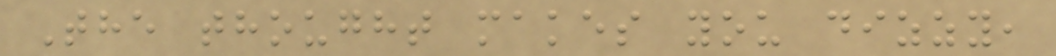The thought makes you dizzy,
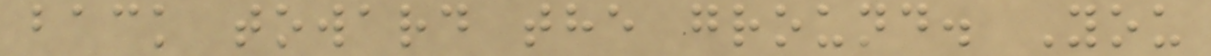back toward the ground. You
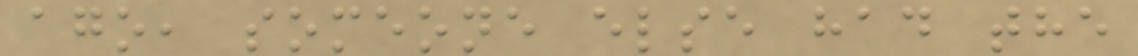ago, someone else had the
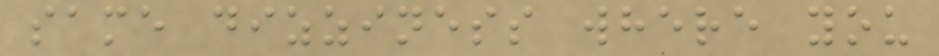same dizziness where you
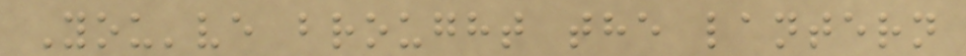You've brought the lantern
